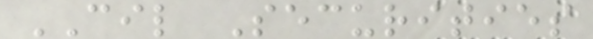CIL Securities
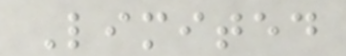Limited
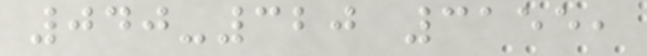040-320 3155,
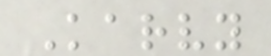Karvy
